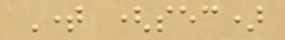Time (sec)
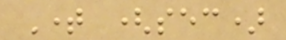Time (sec)
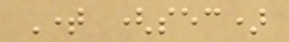Time (sec)
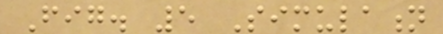Fig. 5 Simulation
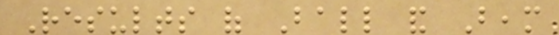Results of Ball and Beam
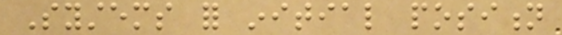Systems for initial position
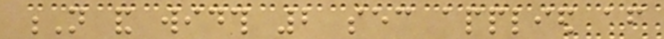N and width 2 sec applied after
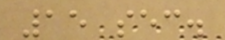15 sec.
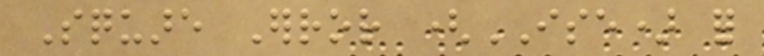Square Error (ISE) for
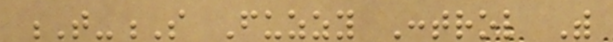T-S Fuzzy Control With
